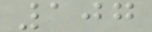107
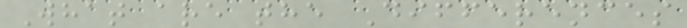What are the Differences
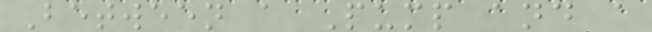Between a Pump and a
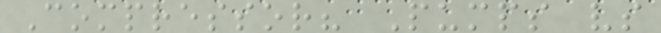Compressor? Pumps vs
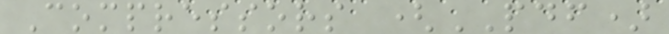Compressors (PDF)
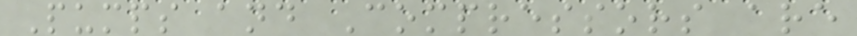Pumps and Compressors are
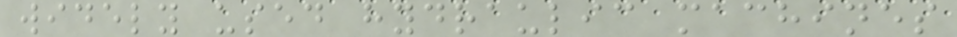widely used hydraulic machines
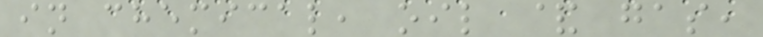in chemical, oil & gas,
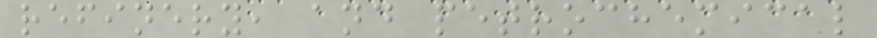refinery, and petrochemical
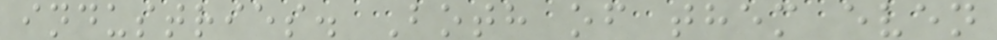industries. Both of them even
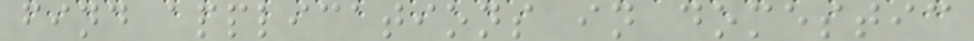find applications in domestic
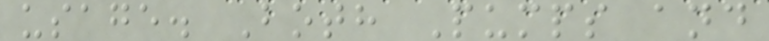usage. Both Pumps and
